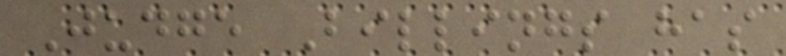Judge Billings has
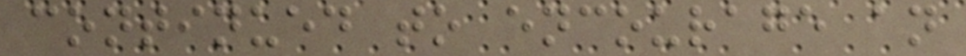continued to encourage an
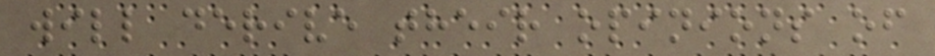will derive their opinions of
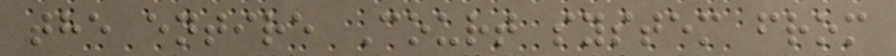the entire Court system from
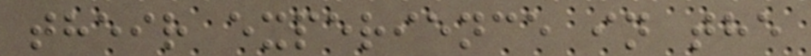their experience in the
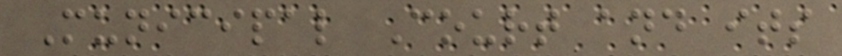Municipal Court and its
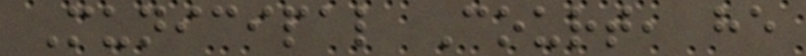Municipal Court, he
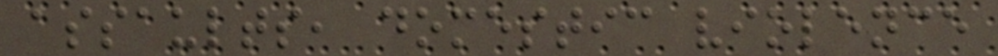assaults, domestic violence
